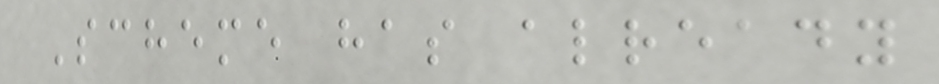Scheme has already
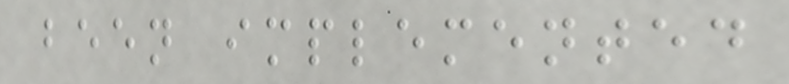been implemented
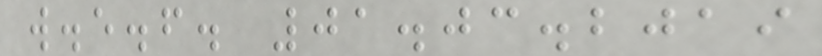w.e.f. 01.03.2019
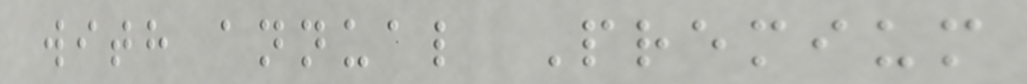with annual Premium
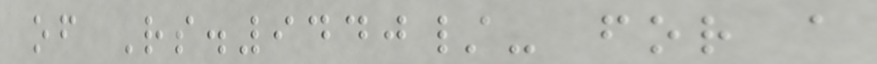of Rs.9440/- for a
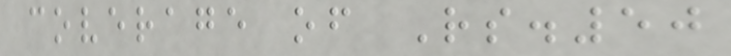coverage of Rs.50
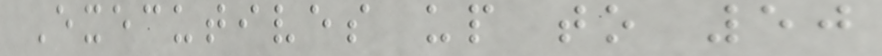Executives up to 50
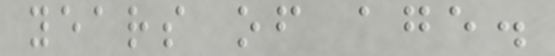years of age.
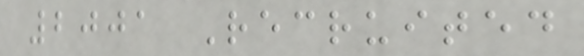2001 Recruited
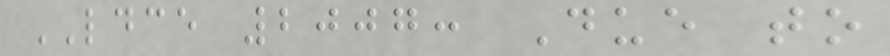LDCE 2007: Due to
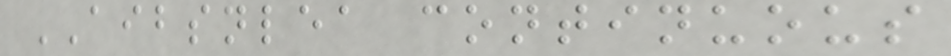AIBSNLEA continuous
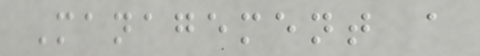Management a
